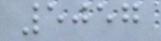5057
